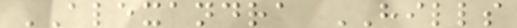ALEXANDRA HILLS
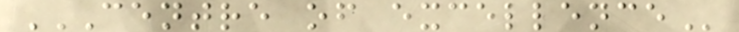CENTRE OF EXCELLENCE
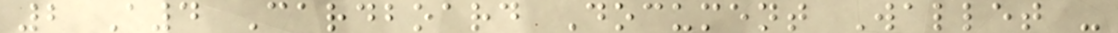2 A4 Cardboard Document Wallet -
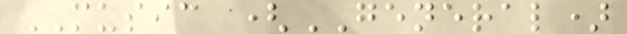MUSIC (GENERAL)
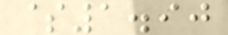$1.90
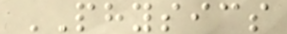PHYSICS
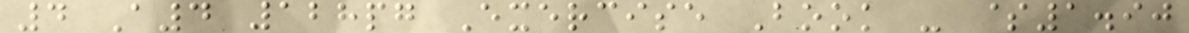4 A4 128pg Exercise Book - $1.90
